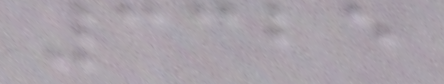3325
